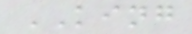KING
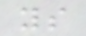ys
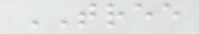TREE
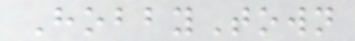HobbyTown
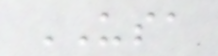USA
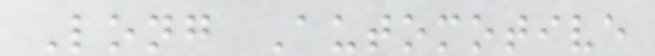Long Automotive
